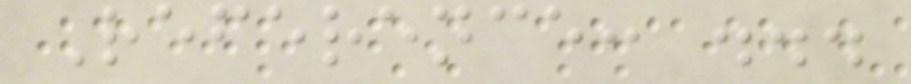Reference: ...
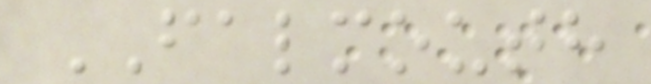FALMOUTH
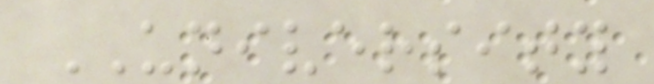UNIVERSITY
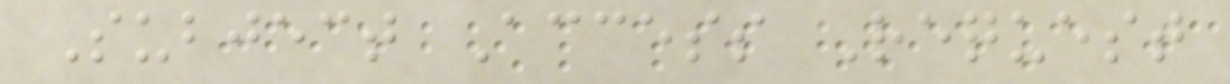Subject Access Request
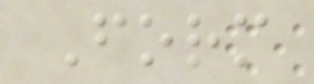Form
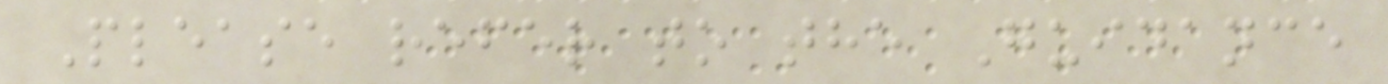Please refer to the Guidance
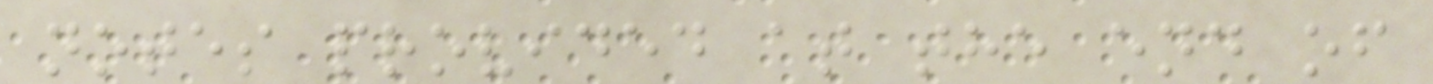notes provided at the end of
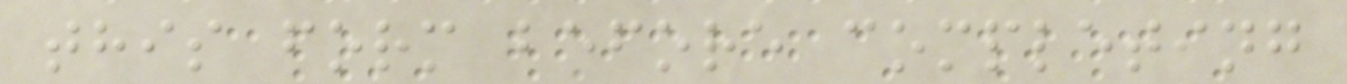this form before completing
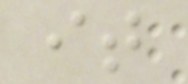it
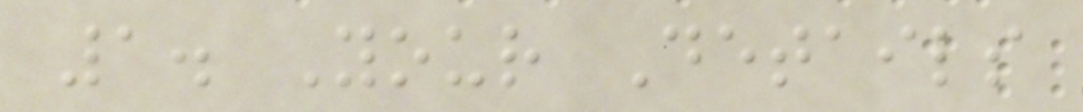1. Your Details
